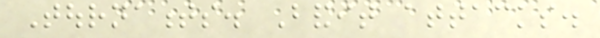Tournaments. Bandit attacks.
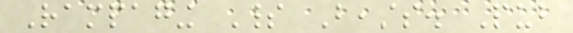Rampaging Spirit Beasts. Pub
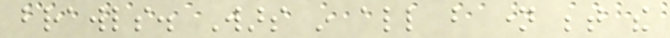brawls. Wars in all but name between the
